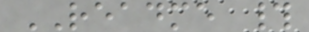README #
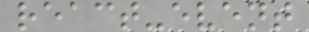react-event
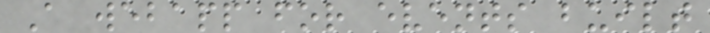A webapp for events built
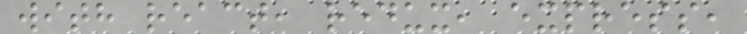with react, redux, express,
